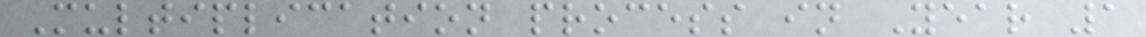Multiplication process in Year 1
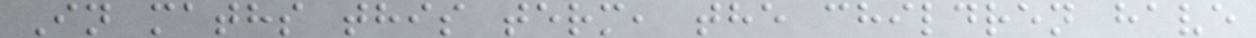In maths this term, the children have
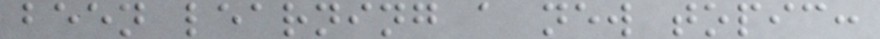been learning a new topic:
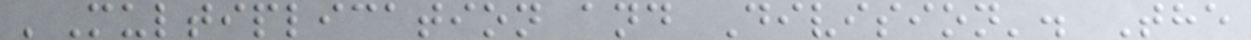'Multiplication and Division'. The
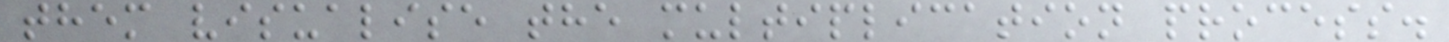them visualise the multiplication process.
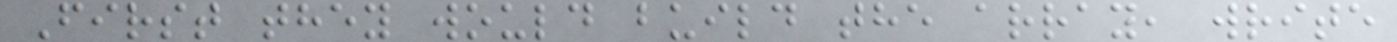First they would build the array, write
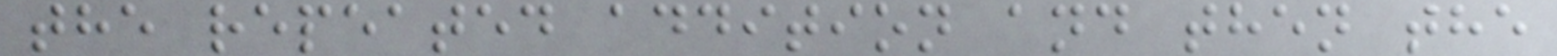the repeated addition and then the
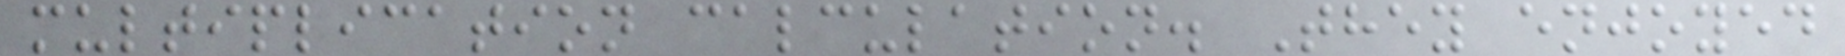multiplication calculation. They enjoyed
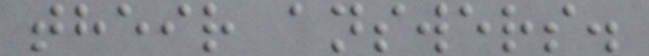their answers.
